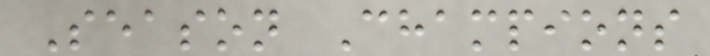Season Champions
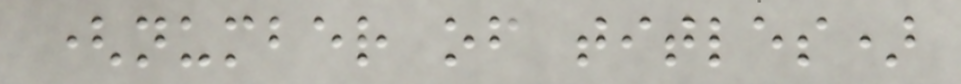(number of titles)
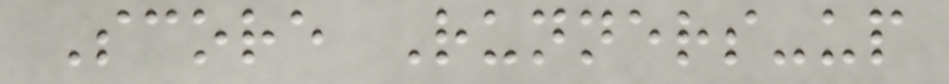Score Runners-up
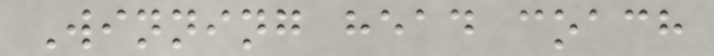Winning head coach
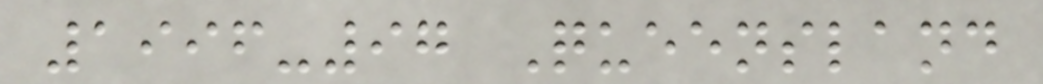1996-97 Queensland
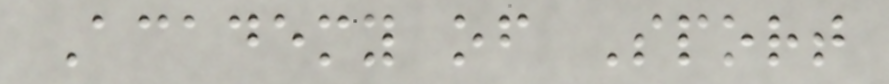Academy of Sport
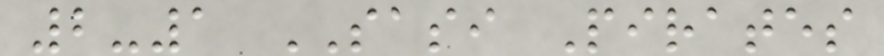2-1 SASI Pirates
